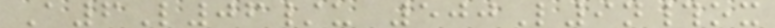A6L06/u 500L9n#ox
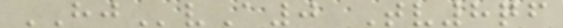HJvA0 Tv8qf
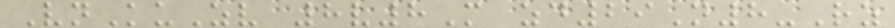VnKuZv 8v8M zd29N8-Rz
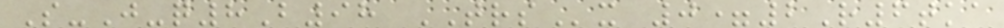S-J-q8B98 TRSx 0=2R6tka
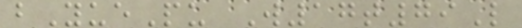bYuePu W17t79L
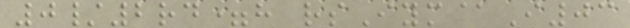0/2rd=h rsIym@I03
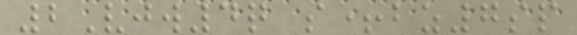2Vjw4q s+bz7sp
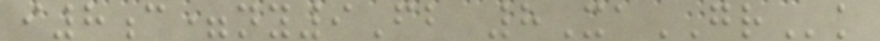i8c=ny9Fb 8XaGRk
